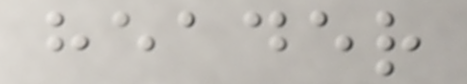header
